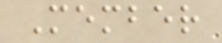Member
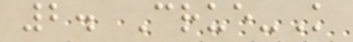2. Crue-K
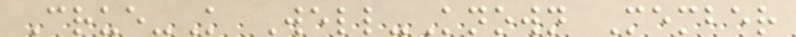Crue-K Well-Known Member
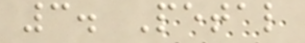3. Petal
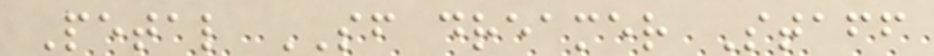Petal SF dreamer Staff
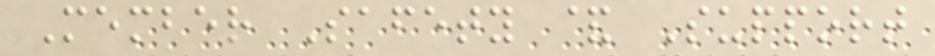Member Safety & Support
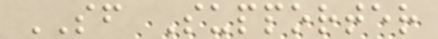SF Supporter
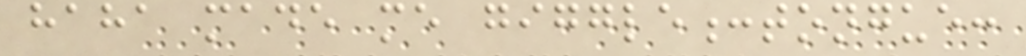haha made me giggle:tongue:
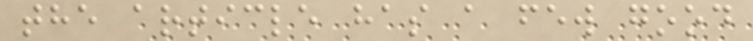the article has a few good
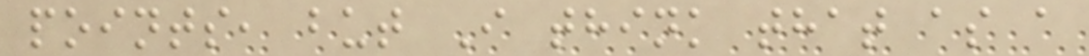points, but I think that as a
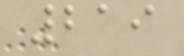219
